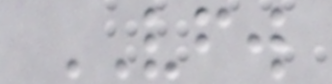VFW
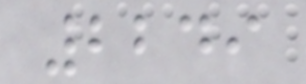2249
